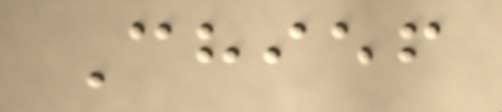Chief
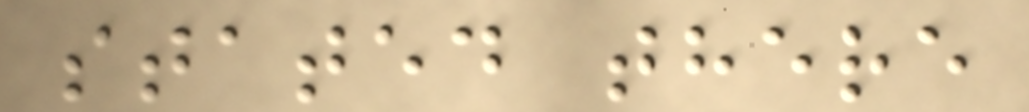stated there
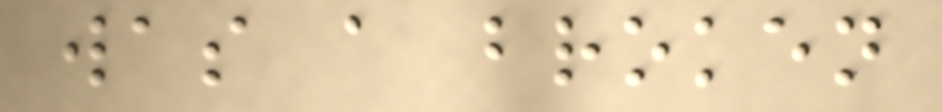was a broken
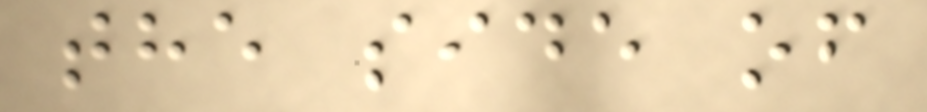the side of
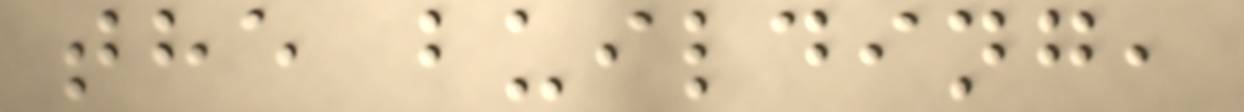the building,
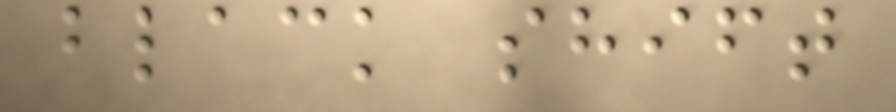black shift
